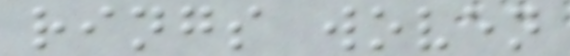rings woven
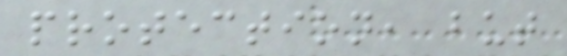protection, but
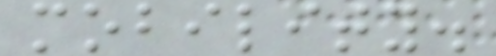mobility.
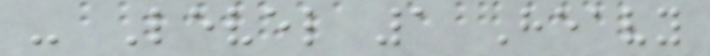- Level 1 Heavy
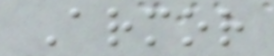Armor
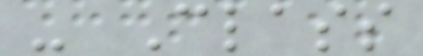- Class
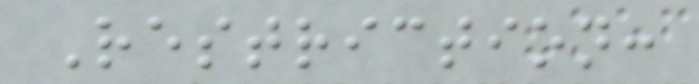Restriction:
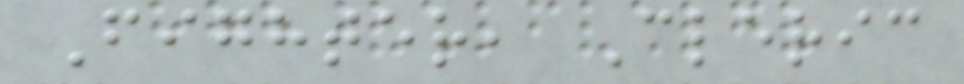Fighter, Cleric
